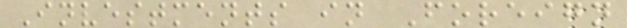Investments in Foreign
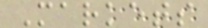Markets
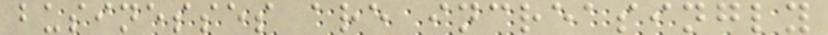businesses are increasingly
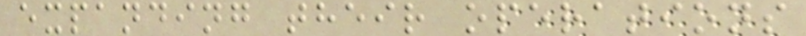expanding their operations
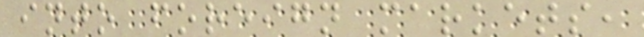into foreign markets,
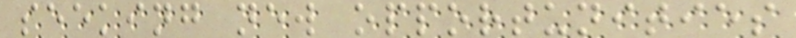seeking new opportunities
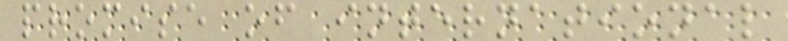promise of international
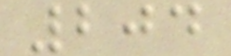204
